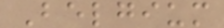Belgium
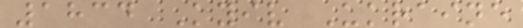1834 Kyiv Ukraine
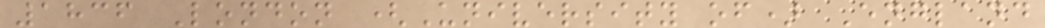1836 London (University of) England
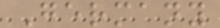Germany
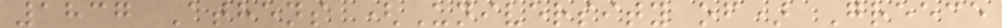1837 Athens (University of) Greece
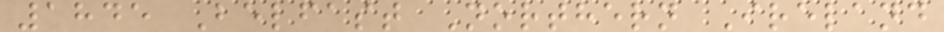1845 Belfast Northern Ireland
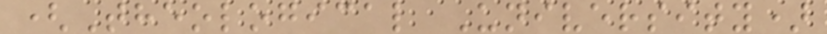(Theological University)
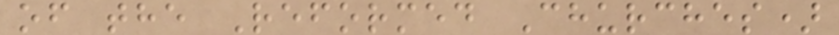of the Reformed Churches)
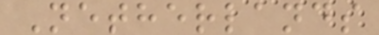Netherlands
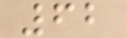62
